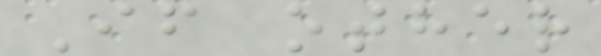If other
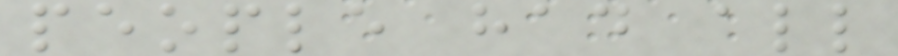people had all
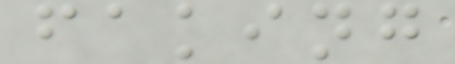faking
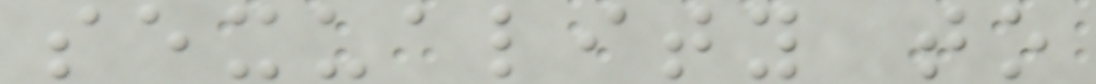sexuality to
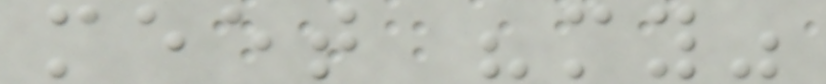meet "my"
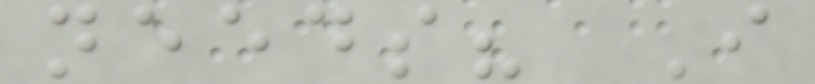needs? I
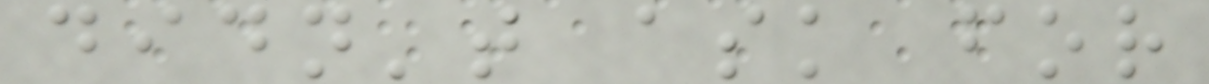didn't ask for
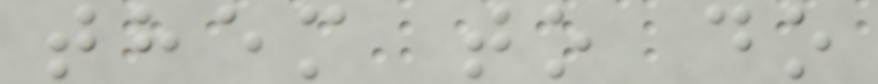them to do
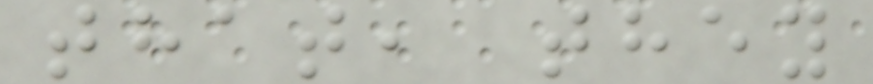that, they
